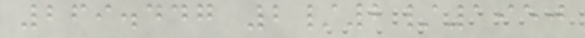269.447 2/2/1950
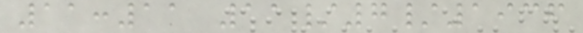11:11 11/7/1936
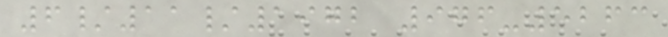6/11/1972 976-5263
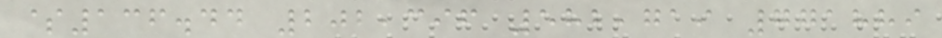$136.44 202,396 582,719 771889
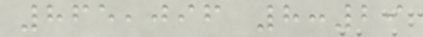865,096 8:29
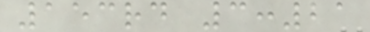153rd 3:21
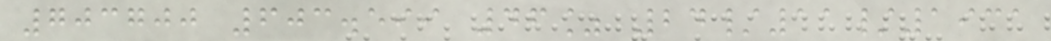703700 603.599 46% 24/11/1931
